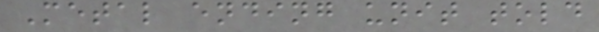Metal ending unit told
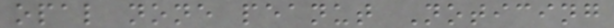opal none peanut Noticing
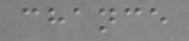chance
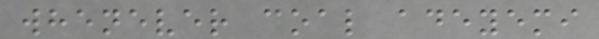whenever coal adeyemi
